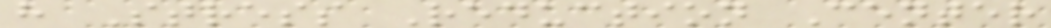h Stress Reduction Center
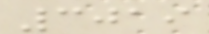3019
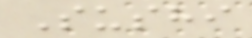Sushi
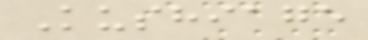Kushiage
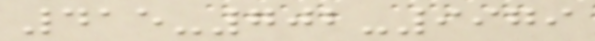415-702-9979
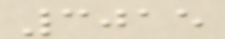3015
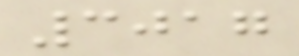3017
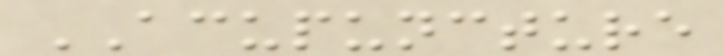ACUPUNCTURE
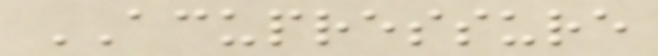ACUPRESSURE
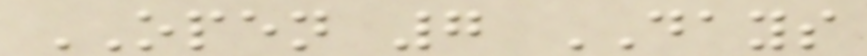OPEN 7 DAYS
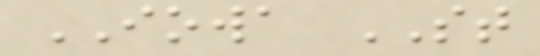IOWA ST
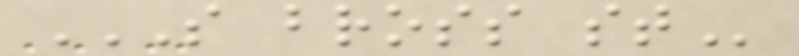S BROSS ST
